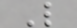L
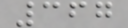367
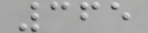365
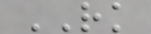RK
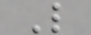L
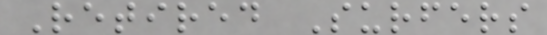Retired Surfers
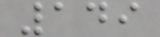149
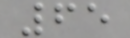65
